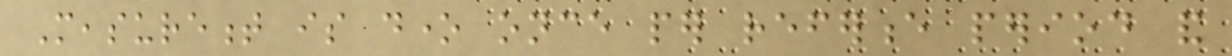Measurement is done once per reference period and
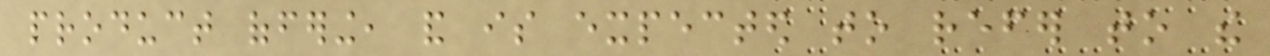product offering, and is expected to refer to the
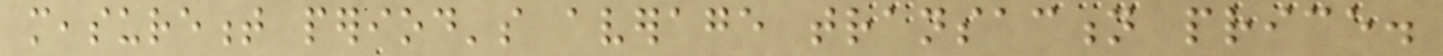measurement period's average transaction price.
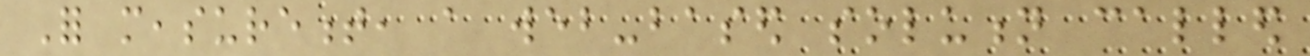For measurement, a web-based solution called
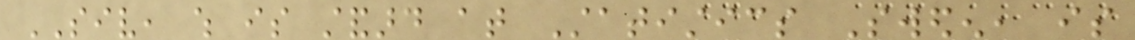SIV, which is standard at Statistics Sweden, is
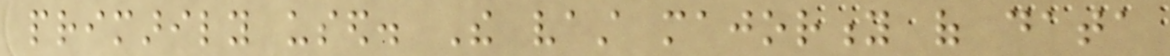primarily used. The vast majority of data
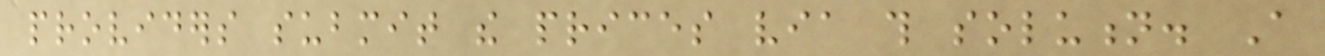providers submit the prices via this solution. A
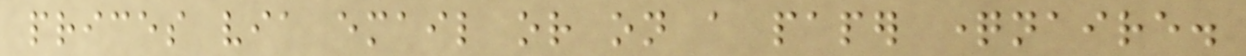prices via email or on a paper questionnaire.
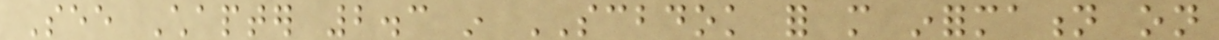See Chapter 2.3 in SCBDOK for more information on
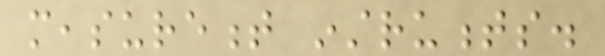measurement instruments.
